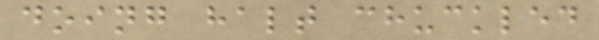doing halt chuckled
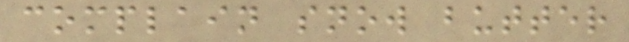complain snow butter
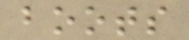boots
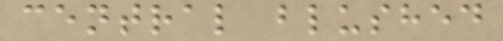central blushed
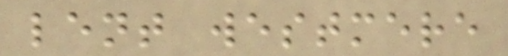lent westmere
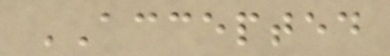ACCEPTED
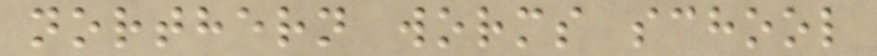northern worms school
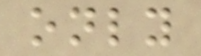only
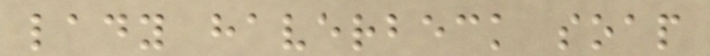lady haverbeck soap
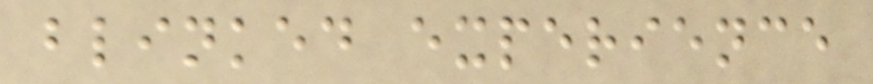blinked experience
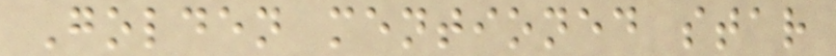Golden mentioned star
